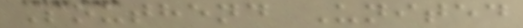Southend United
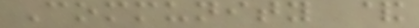Community &
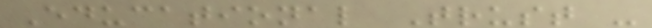Educational Trust -
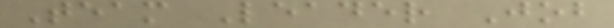Team Leader Job
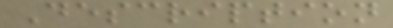Description
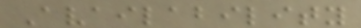Availability
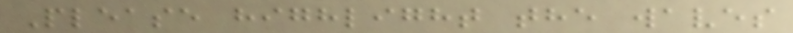Please highlight the waves
